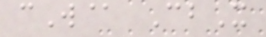cW@ CbX
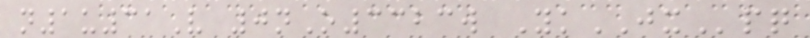n1u31V 0nO3323w YkJXpq
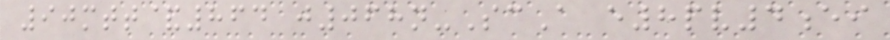90mtt&864 j068n-ScA e8pv4ei
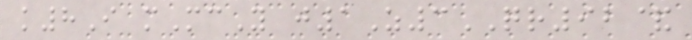k8I mMcY j1Z3QR92&
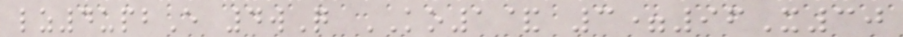lz4upbE 4wQ KO1& 3=96X30
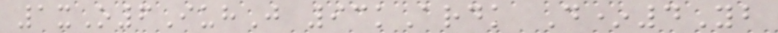1xO6IuhJ 93kArdk D*4Yb
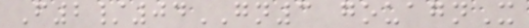F2/04GN3 gouagnX
